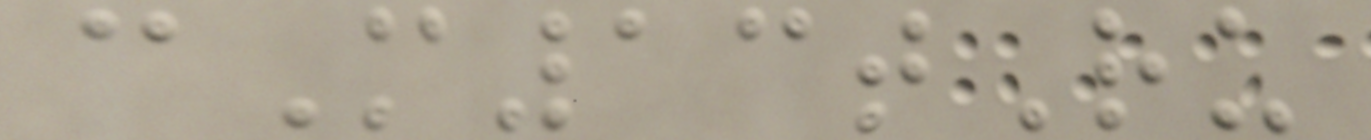cM13tRu
